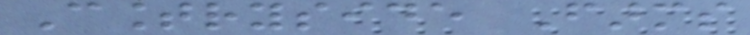Countryside Farms
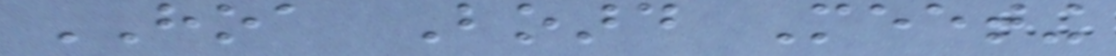HOA Board Meeting
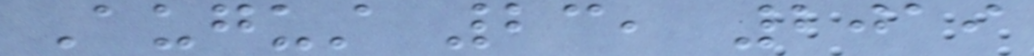August 23, 2019
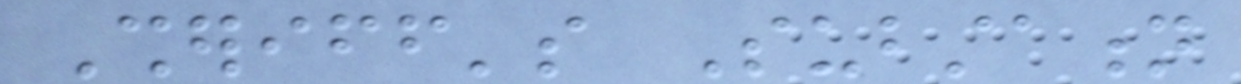Sheriff's Substation
